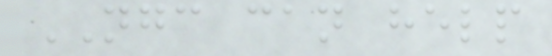NGC can help
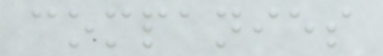companies
